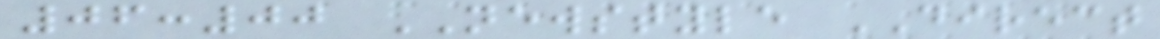06:00 NEWSTYLE DIRECT
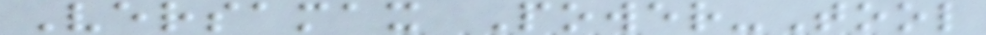Versamax Power-Tool
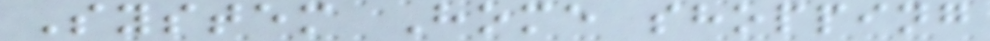System Home shopping
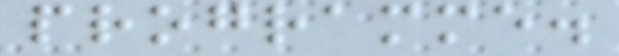programme.
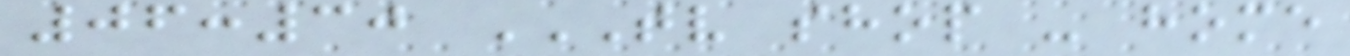06:30 TV SHOP - HOME
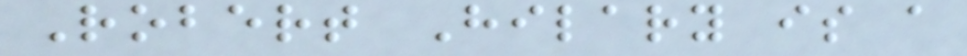Robert Hilary is a
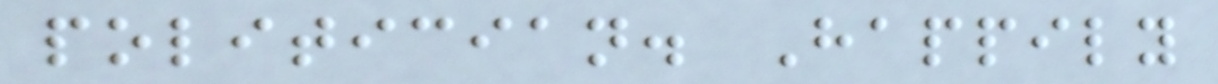politician. Happily
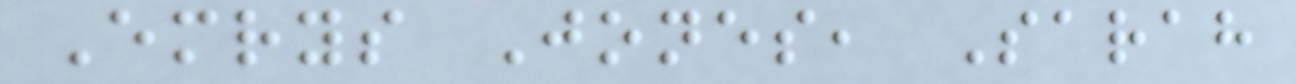Emrys Jones, Sarah
